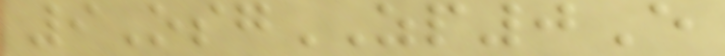9OsgZP0E
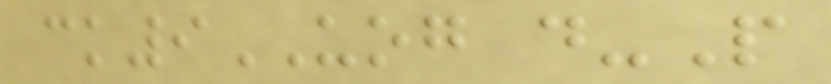ck9UOG d-P
